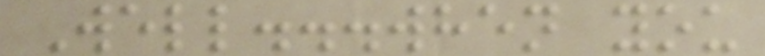Well...when you
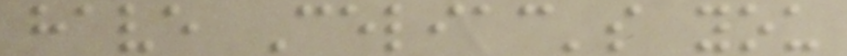have Celiac's you
